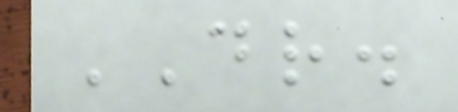DR.
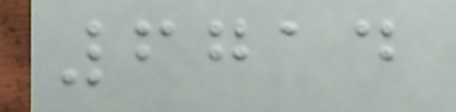6714
